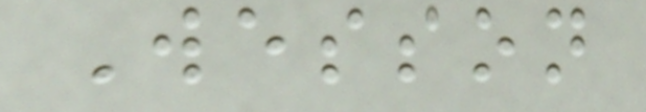Wesson
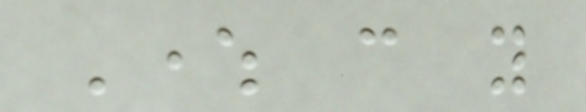Where can you
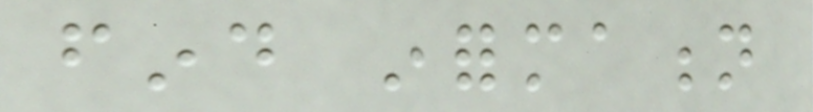find information
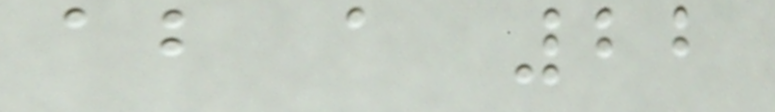about a 22
